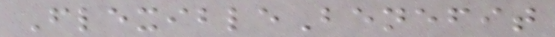FlexibleBenefit
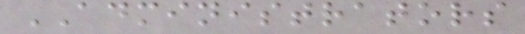ADMINISTRATORS
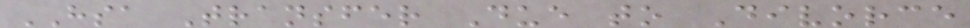HSA Transfer Due to Divorce
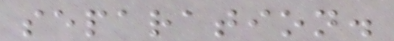separation.
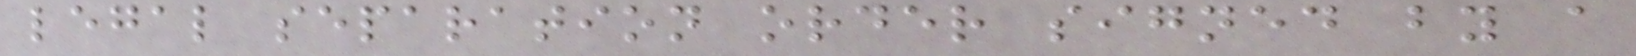legal separation order signed by a
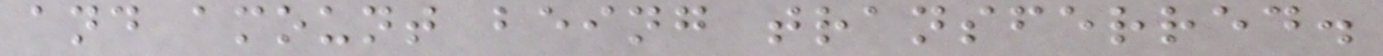and amount being transferred.
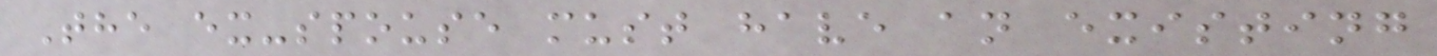The ex-spouse must have an existing
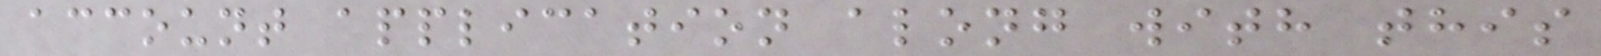account application along with this
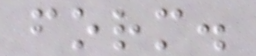form.
